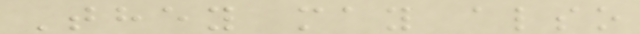They may also
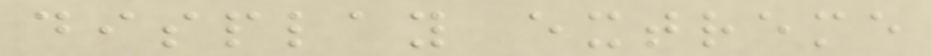display extreme
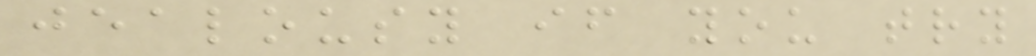jealousy if you try
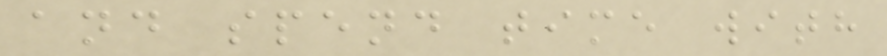and spend time with
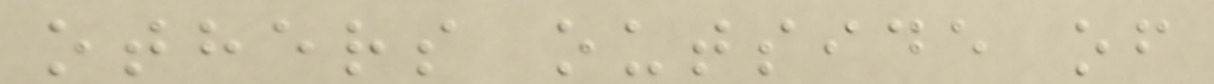others outside of
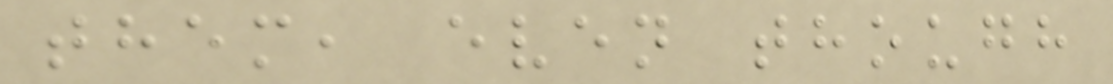them, even though
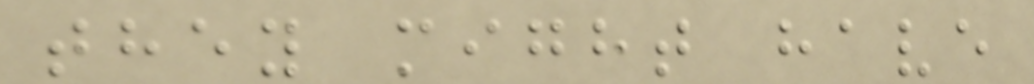they might have
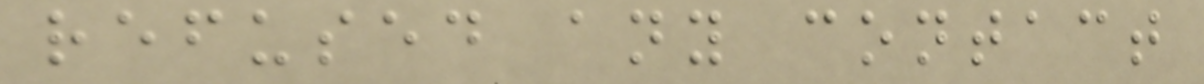refused any contact
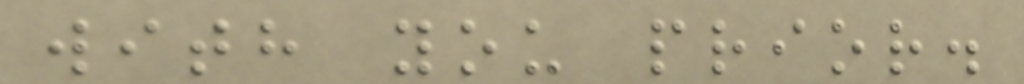with you prior.
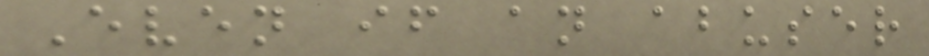Even if an abuser
